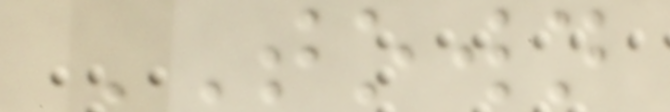TOWN
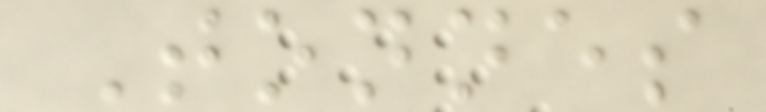Tonnes
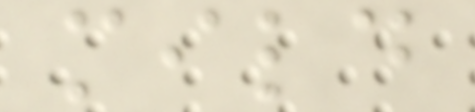mild
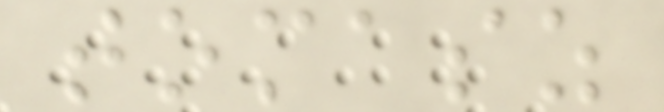tomasz
